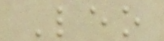Leo
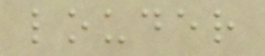louder
